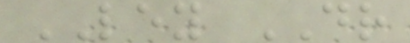LEY DR
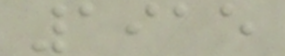1915
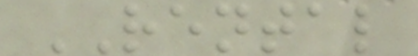RENTAL
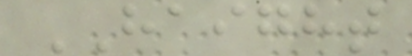HAIGHT
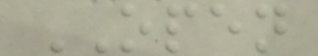OPEN
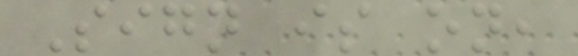Sign is on,
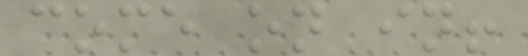come on in!
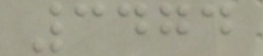3474
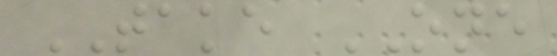TAKE ONE
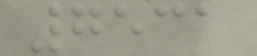7531
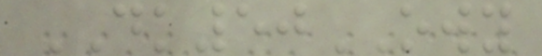DK50OWY
